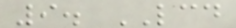9. LCD
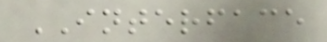INTERFACE
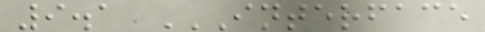9.1 INTERFACE
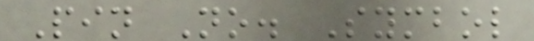Pin No. Symbol
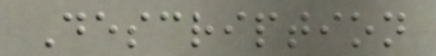Description
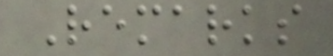Remarks
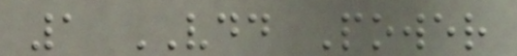1 VDD Power
